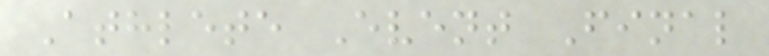Athlete Event Final
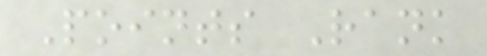Points Rank
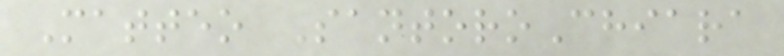Matteo SantoroChiara
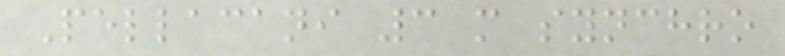Pellacani 3 m synchro
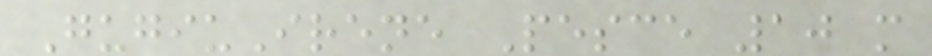GugiuIrene Pesce 10 m
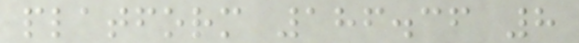platform 186.36 8
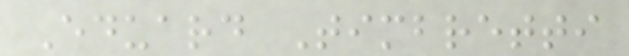Eduard Timbretti
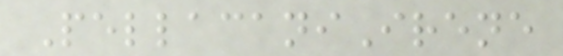PellacaniIrene
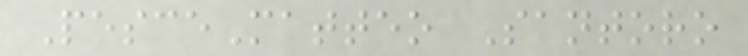PesceMatteo Santoro
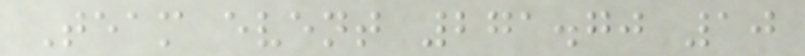Team event 271.70 10
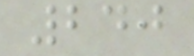240
